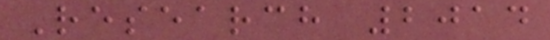Research 2014
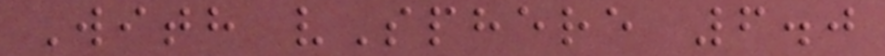With vSphere 6.0
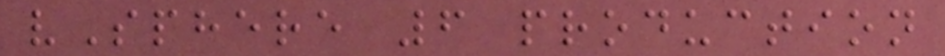vSphere 6 production
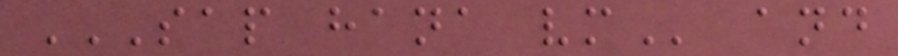SAP HANA VM and
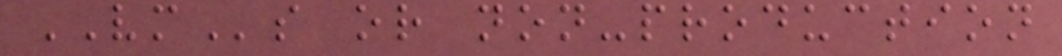VMs or non-production
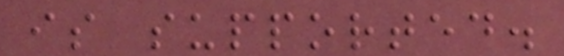is supported.
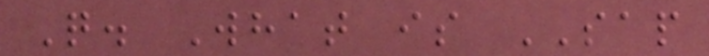Q. What is SAP
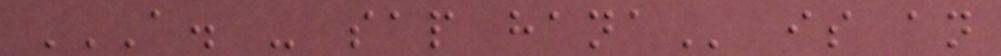A. - SAP HANA is an
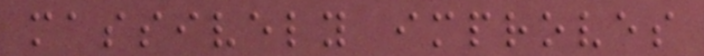massively improves
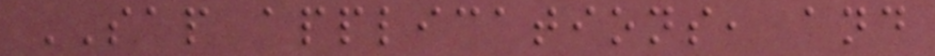SAP applications, and
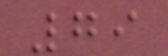79
